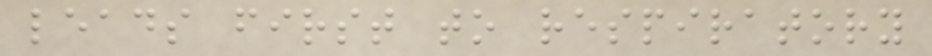leads first to respiratory
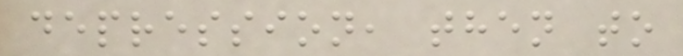depression, then to
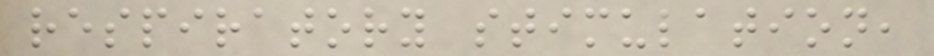respiratory stimulation,
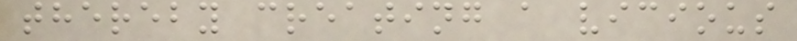thereby creating a vicious
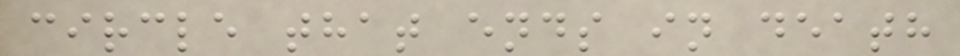circle that ends in death
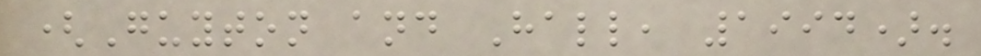(Guyton and Hall, 1994).
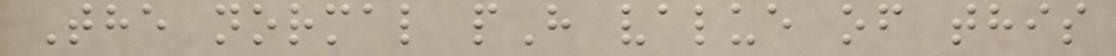The normal pH value of this
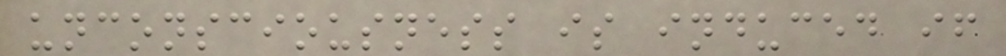unconsciousness is induced if
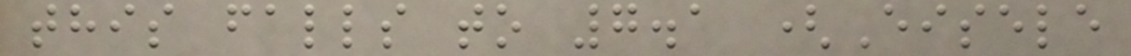this falls to 7.1 (Eisele
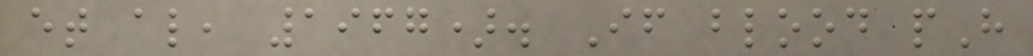et al, 1967). If blood pH
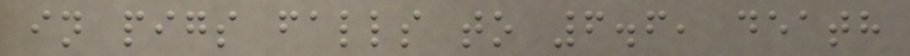in pigs falls to 6.6, death
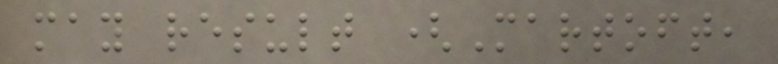may result (Martoft,
